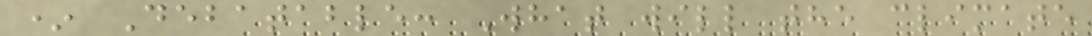* Debatable: What will the climate
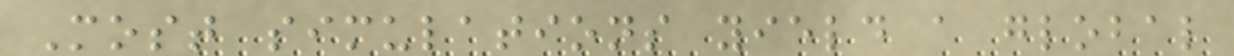Most simulations yield a global
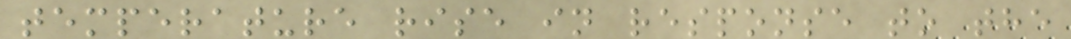temperature rise in response to the
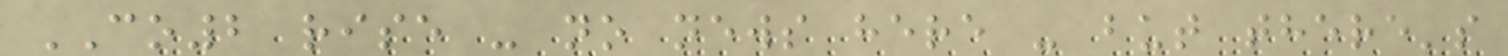CO2 rise - no news here - but there's
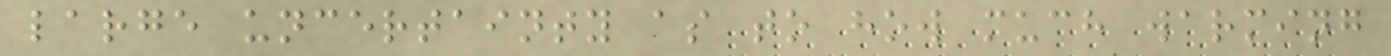large uncertainty as to how much warming
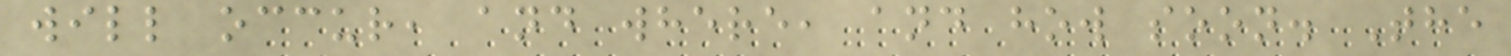will occur, and where, and how soon. The
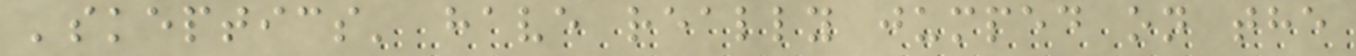'skeptics' have really jumped on the
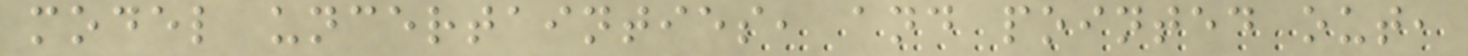model uncertainties, and pointed out,
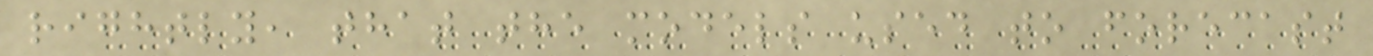rightly, that the models used to forecast
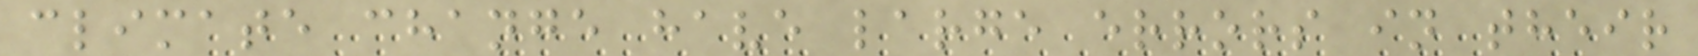climate change have large errors in their
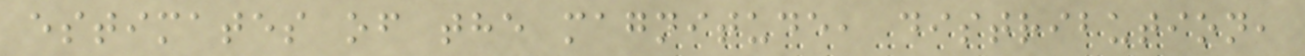estimates of the magnitude, distribution,
